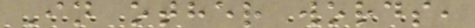In other words,
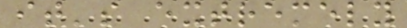it's extremely
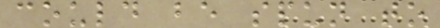could be spun to
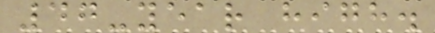47-year high.
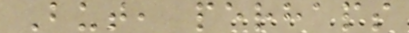But, perhaps
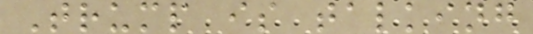Trump is talking
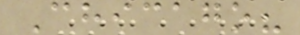Chicago?
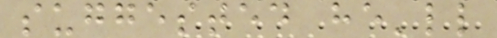suggested he'll
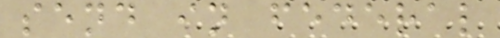send in federal
